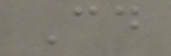Could
